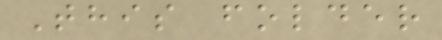This folder
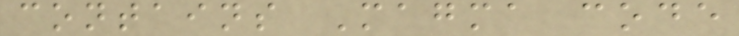contains Magma code
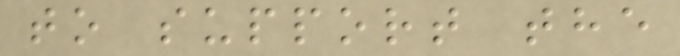to support the
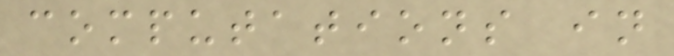computations in
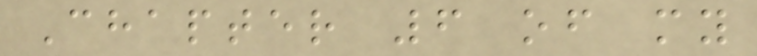Chapter 6 of my
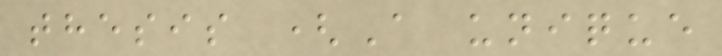thesis (A unique
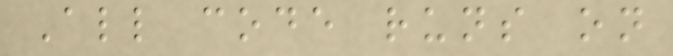All code runs on
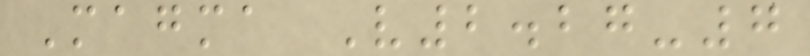Magma V2.27-7
